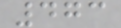473
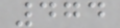474
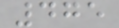475
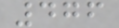476
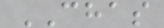CHAS
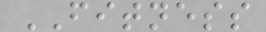FITNESS
